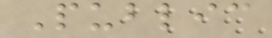Public
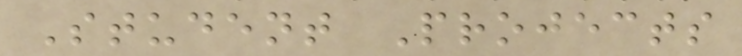Student Projects
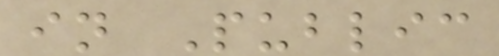in Public
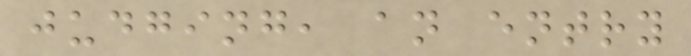judging, an entry
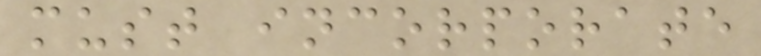must incorporate
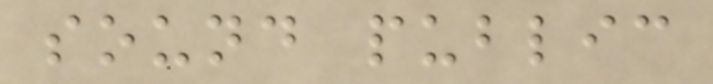sound public
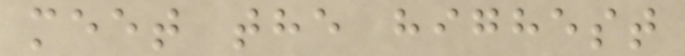meet the highest
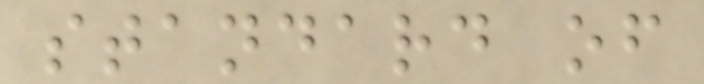standard of
